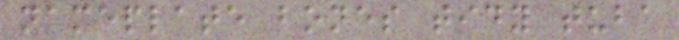nameplate bones tidy tuba
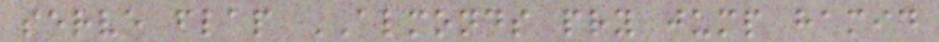serve flap ALMONDS pry jump hamid
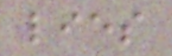lies
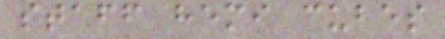staff hemi cubes
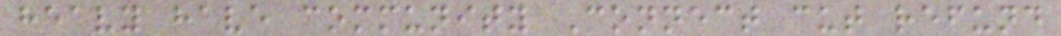heavy have community Connect cut refund
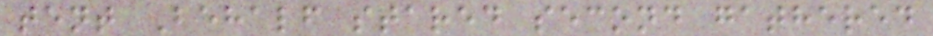tent Behalf stared second gathered
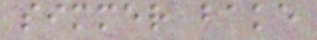simmer bake
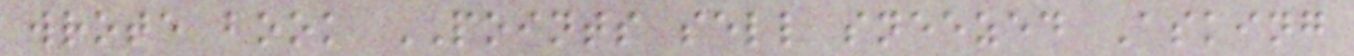wrote book POINTS sell sneezed Asking
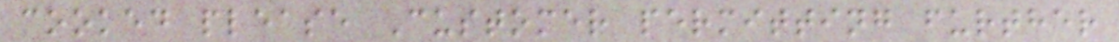cooked please Customer permitting further
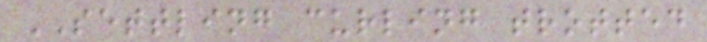SETTLING curling trotted
